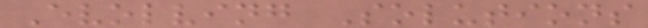Evolving Solutions
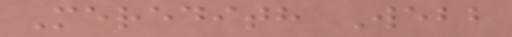Meredith Webb
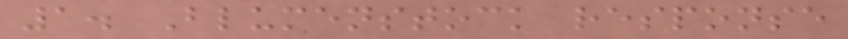1. Blumenstock response
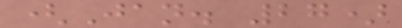(Jan. 27)
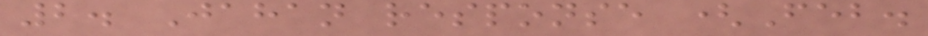2. Jahan response (Feb.
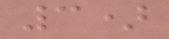3)
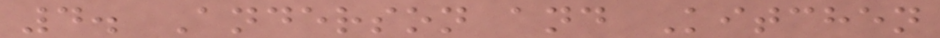4. Anderson and Kitchen
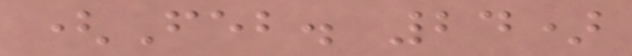(Feb. 24)
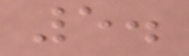5.
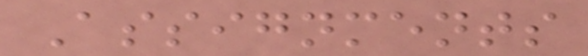Assignments
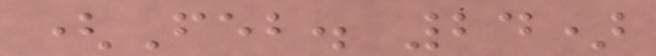(Feb. 24)
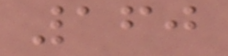160
